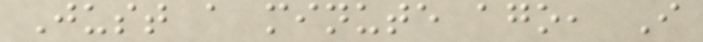Just a minute ago, I
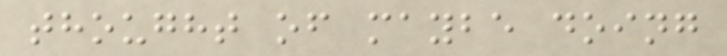thought of maybe doing
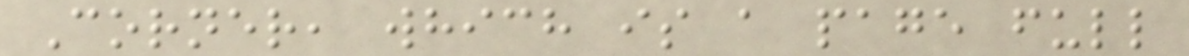Corner, which is a page full
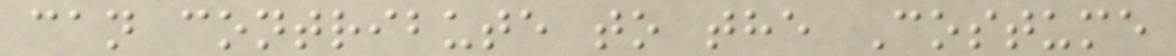can contribute to the Costume
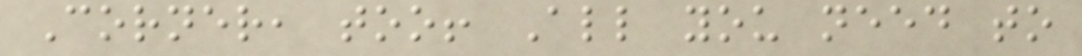Corner, too! All you need to
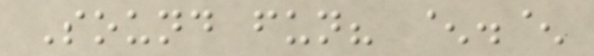Sound fun? ^.^
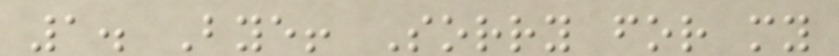1. Bye! Sorry for my
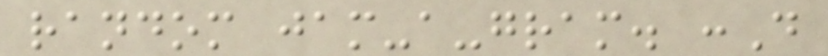random jam-a-gram. :D
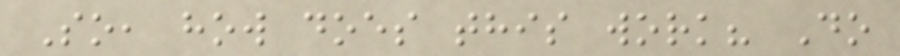So, how does this work? Do
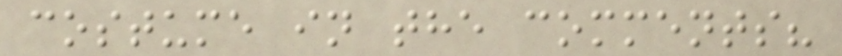costume in the comments?
